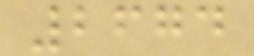2674
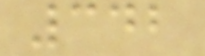342
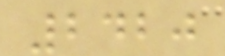2420
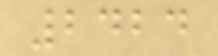2424
